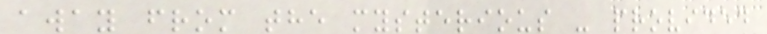away from the mysterious - provided
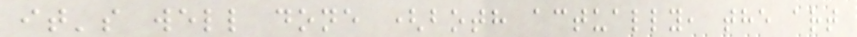it's well done (both actually, the art
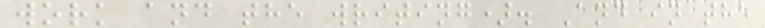work and the writing). And in the
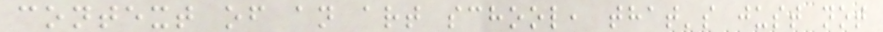context of an art school, that's just not
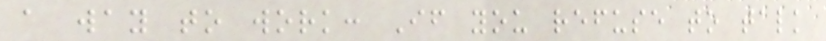a way to work: If you refuse to talk
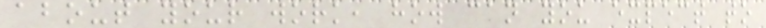about your work, how can you expect to
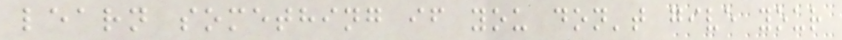learn something if you don't give your
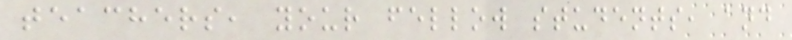teachers, your fellow students, and
